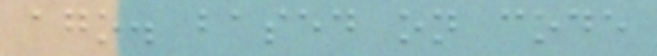ago. based on code
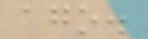ago.
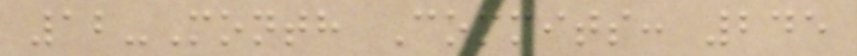12-Month Commits: 245
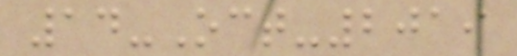14-Oct-2019
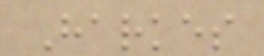Harkes
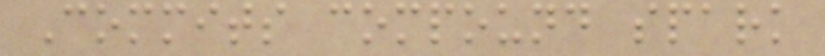Commits compound spark
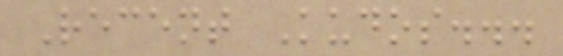Recent Kudos...
